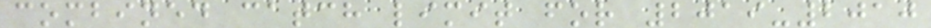combined catch limit for 2019-2010
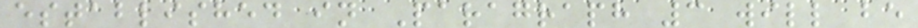established in Paragraph 3 will be
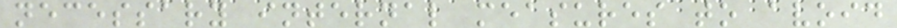necessary internal measures to avoid
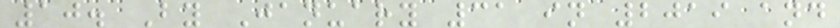10. By January 31 in 2019 and
